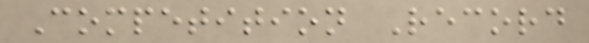Competition Record
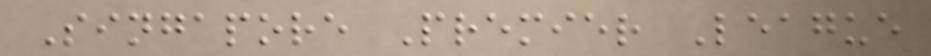Singapore Premier League
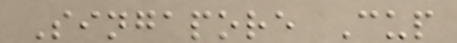Singapore Cup
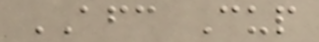AFC Cup
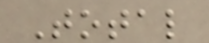Total
